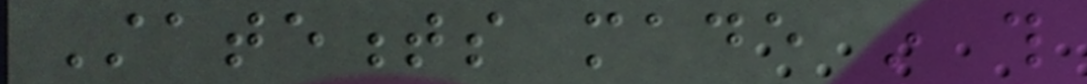Statements made in this
